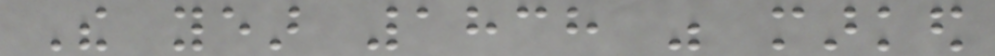The year 1838 was marked
